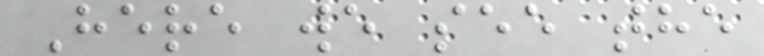Here we see the
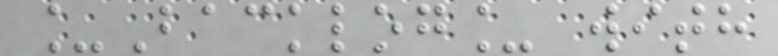_Backlog_ with
